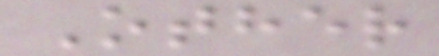Other
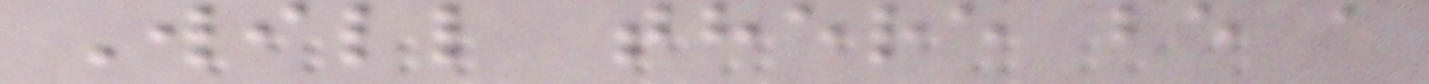Will there be a
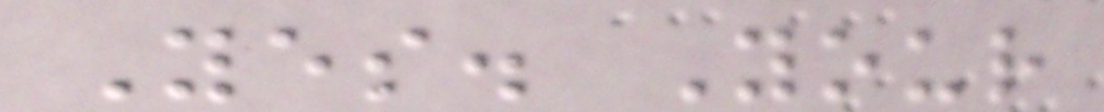Yes. Your
